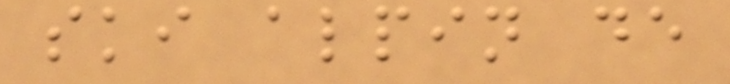ski alpin de
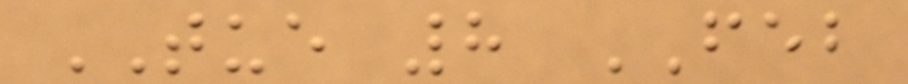TUE 8 FEB
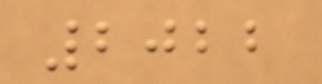2022
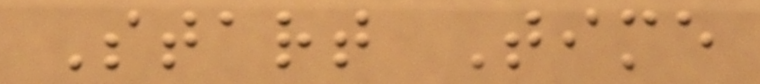Start Time
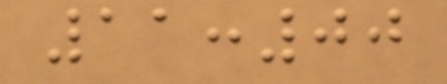11:00
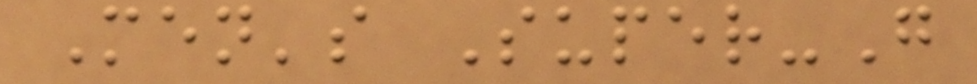Men's Super-G
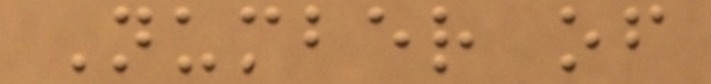Number of
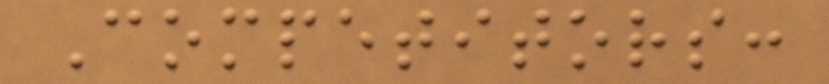Competitors:
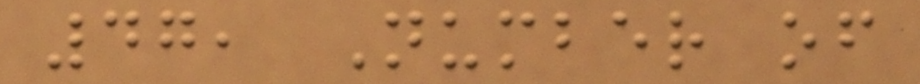47, Number of
